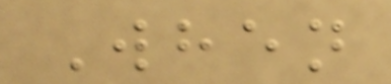When
